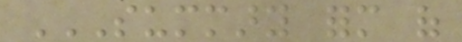SUMMARY FORM OF
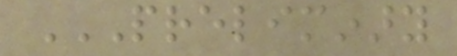PRELIMINARY
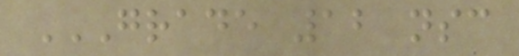GRADE 12 NSC
